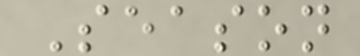Season
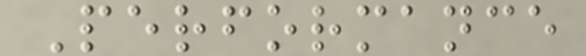Performance
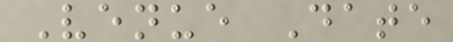Venue Date
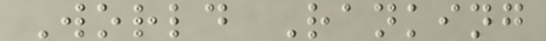World Ranking
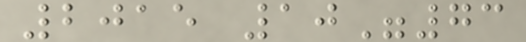2015 10"73
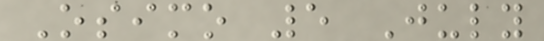Osimo 5 July
